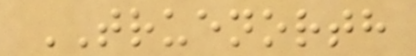TRUENORTH
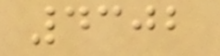4302
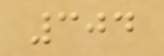304
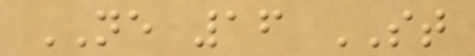NE 16 ST
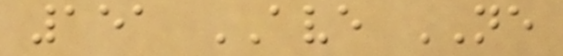151 AVE NE
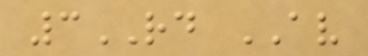3RD AV
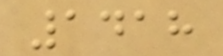1418
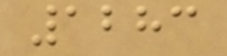1283
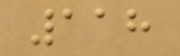118
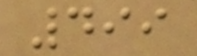499
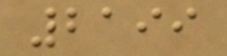2199
